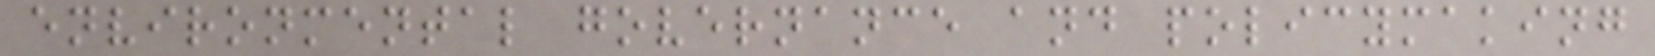environmental governance and policymaking
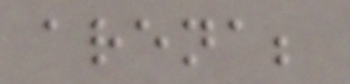arena;
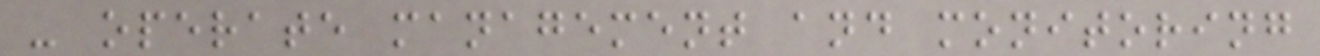- operate management and monitoring
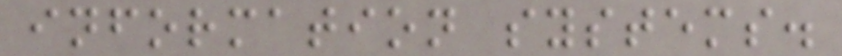information systems.
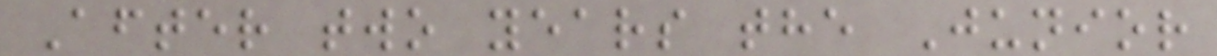After two years the Junior
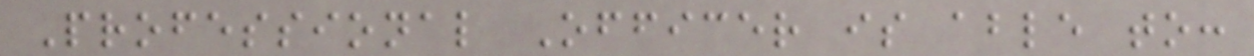Professional Officer is able to:
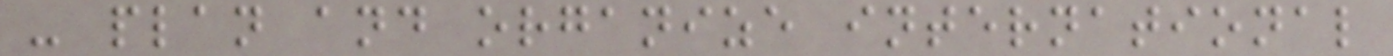- plan and organize international
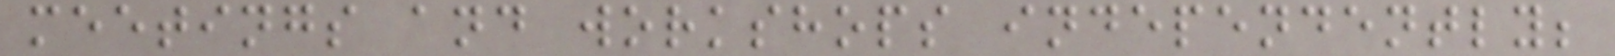meetings and workshops independently;
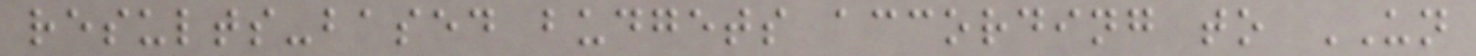results-based budgets according to UN
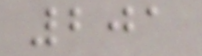201
